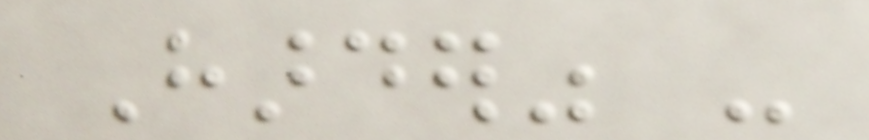Harder" -
